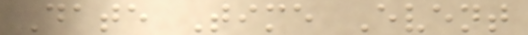Date Time Event
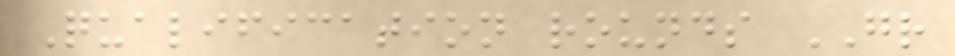Qualification rounds GR
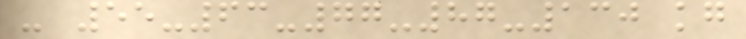- 55-63-77-87-130 kg
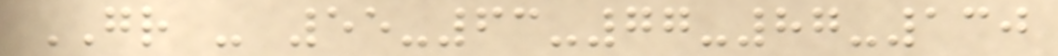GR - 55-63-77-87-130
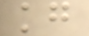kg
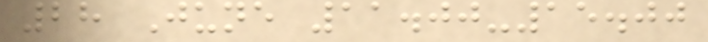28 June 11.00-15.00
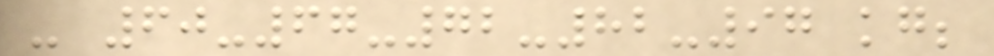- 60-67-72-82-97 kg;
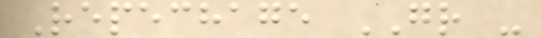Repechage GR -
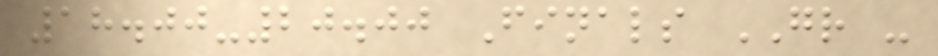18.00-20.00 Finals GR -
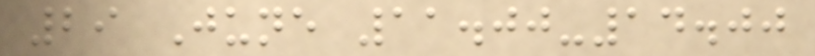29 June 11.00-14.00
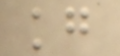kg
